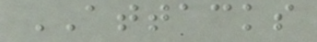ATTACKS
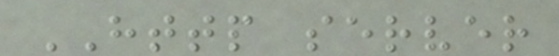HTTP server
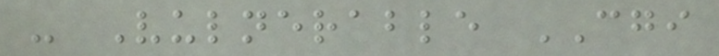- Vulnerable CGI
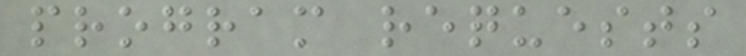program requests
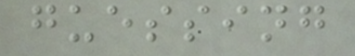guessing
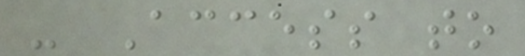- Access to
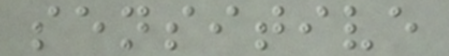sensitive
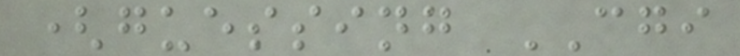(guessing CGI
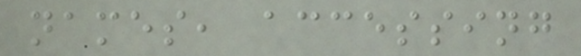names, accessing
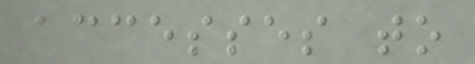accesses to
